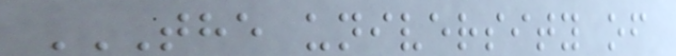THE UNIVERSITY OF
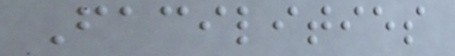Facilities
